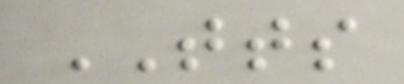TTS
